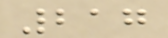217
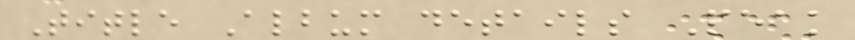Title Album details Peak
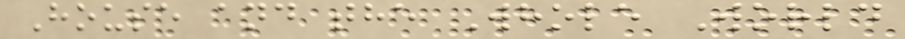House and the Whole World
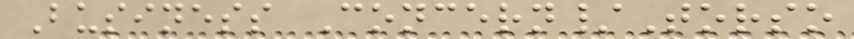Business Concern/Torso
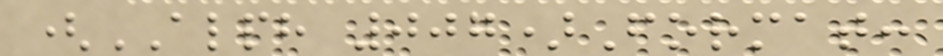(ALPH 007)Format:
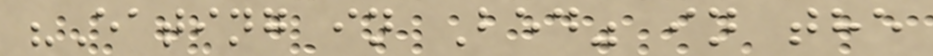"Eating in Bed" in the
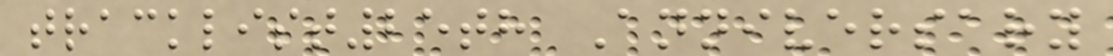tracklist25th Anniversary
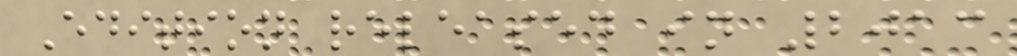Edition released in 2013
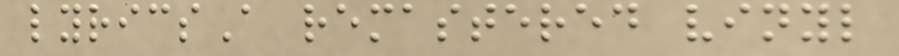lyricsA remastered vinyl
